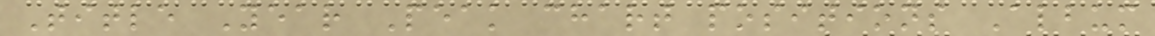Title Year Peak chart positions Album
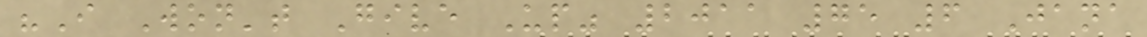"I Won't Give Up" 2011 75 6 Jana
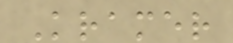Kramer
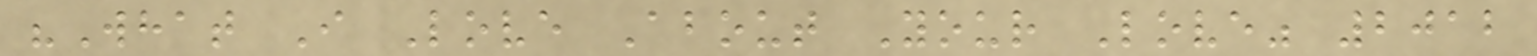"What I Love About Your Love" 2012
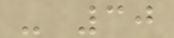- 30
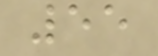55
